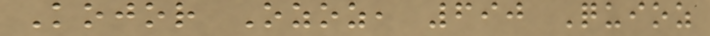Kojor Ozoz, 690 Quioz
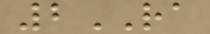2RA
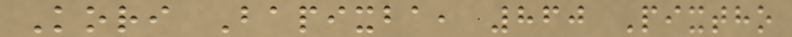Kori Bapixba, 860 Pixtho
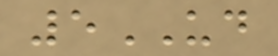5UD
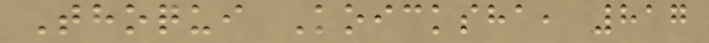Thoqui Koicksha, 817
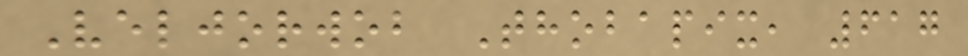Veljorwob Thobapix, 617
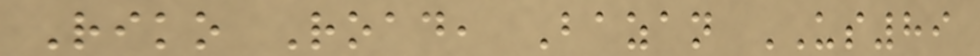Riko Road, Bazan US89
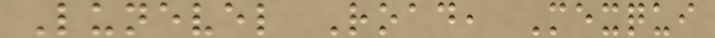Lunevel Road, Mexqui
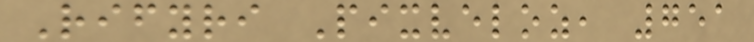Rifyri Pixveloz, 751
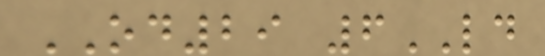OD29 6LD
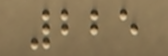225
